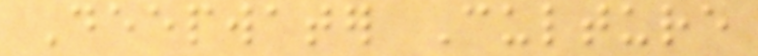Deepwater Culture
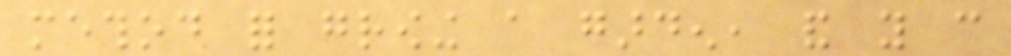method for growing a garden, and you can
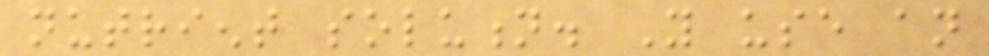nutrient solution. You use an
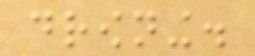drowning.
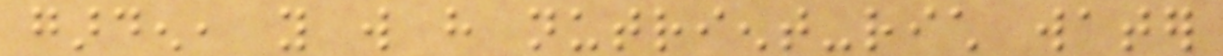garden, you will have nutrient-rich water
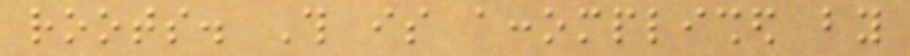roots. This is accomplished by
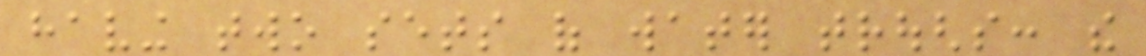having two sets of water troughs: the
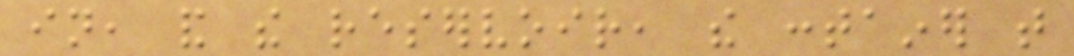in, and the reservoir, the container that
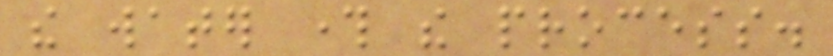the water through the process.
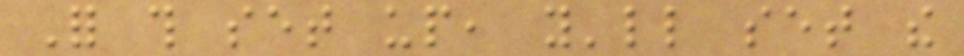For this set up, you'll set the
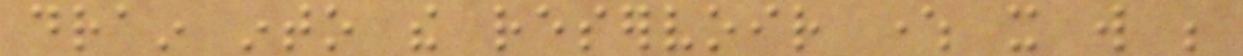drain into the reservoir where it will be
